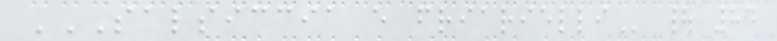SALSICCIA E FRIARIELLI | 84
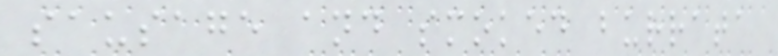sausage and smoked burrata
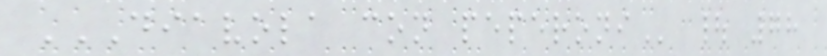DIAVOLA CON PEPERONI | 78
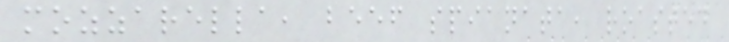mozzarella, beef spianata, roasted
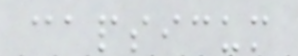capsicum
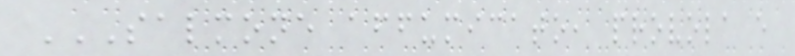SALMONE AFFUMICATO, PROVOLA E
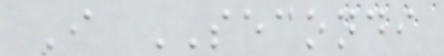I SECONDI
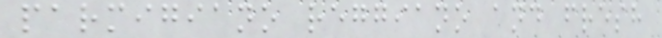parmigiano reggiano and fresh
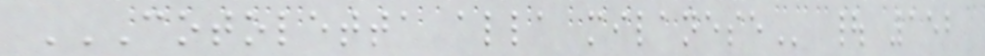COTOLETTA ALLA MILANESE | 152
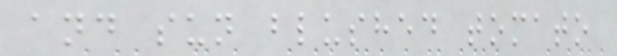and sun blushed tomato
